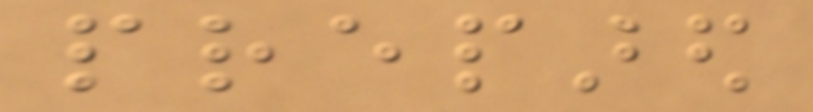prepared
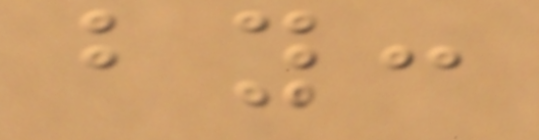by:
